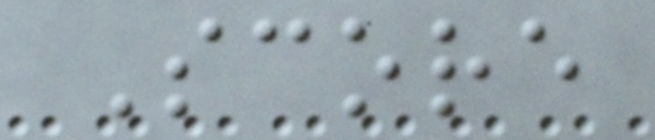Score
